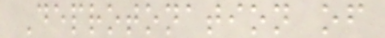Deprotonation of
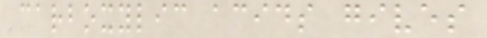carboxylic acids gives
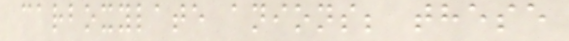carboxylate anions; these
